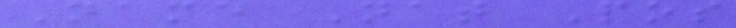Name Nat Pos
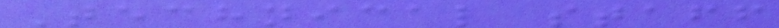Technical staff
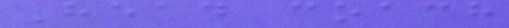Head coach
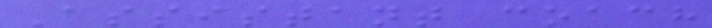Assistant coach
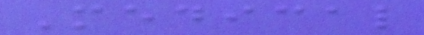Medical
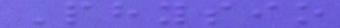Physio
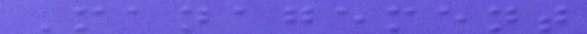Management
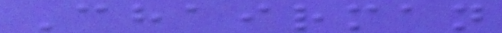Chairman
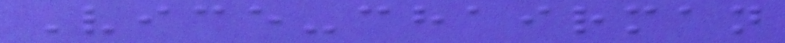Vice-chairman
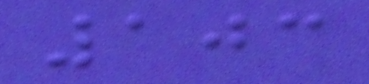103
